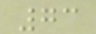73
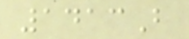1413B
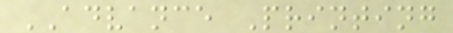ADVANCE Printing
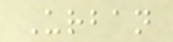Urban
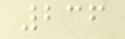236
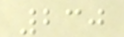230
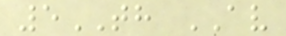5TH AV
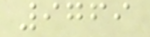9769
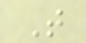T
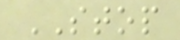STOP
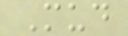Mud
